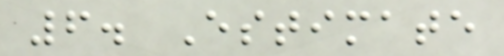6. Estimate
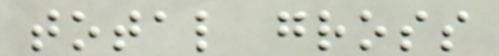total gross
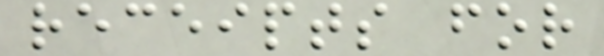receipts for
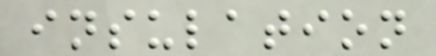insulation
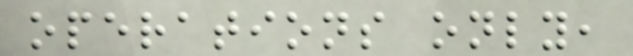operations only,
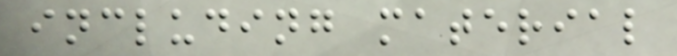including material
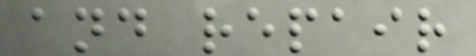and repair
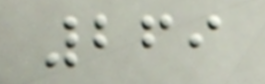269
